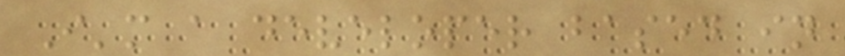I'm a developer based in
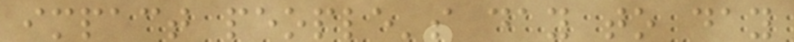impact people's day to day
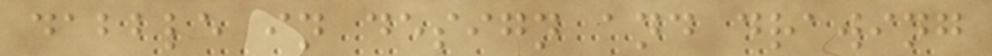dabble in design and drawing
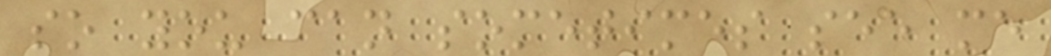so you can sometimes see me
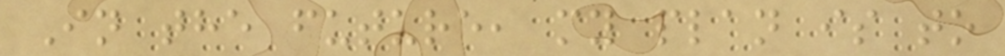In the future, my plan is to
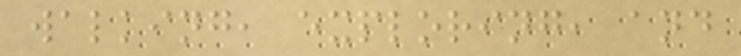walking, exploring, and
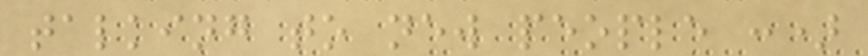talking to new people :)
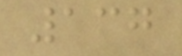137
